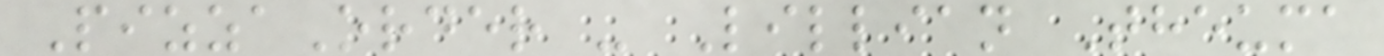PizzaOrder - Lillian Theuma
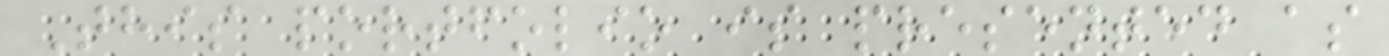This portfolio is presented as
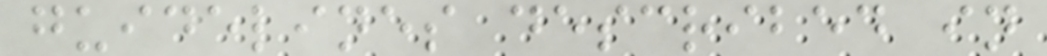guidelines described in
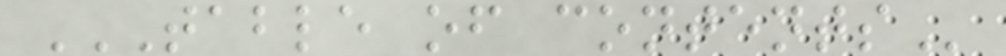TABLE OF CONTENTS
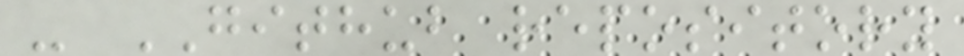- GITHUB repository
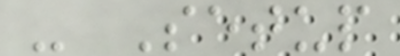- Setup
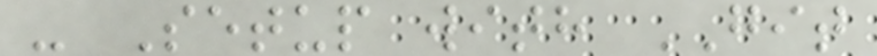- Setup with GIT
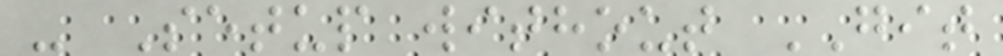- Setup without GIT
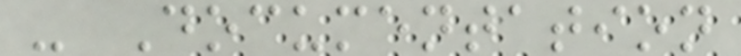- Documentation
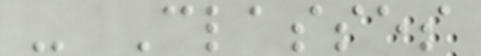- Classes
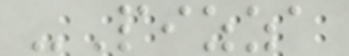-Pizza
